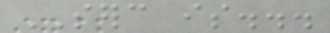SERC is...
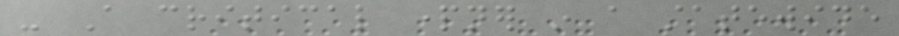- A critical partner in a statewide
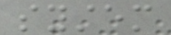system
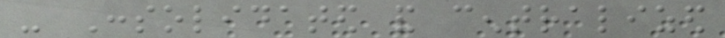- Consolidated and centralized
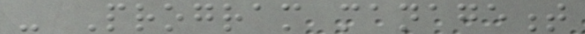- Program management
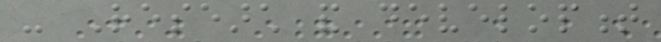- Research and development
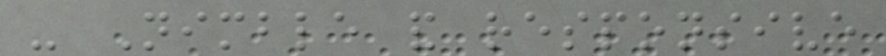- Nimble and responsive
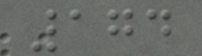174
